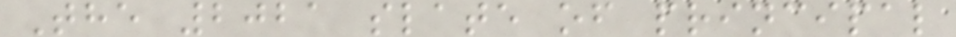The 2021 slate of principal
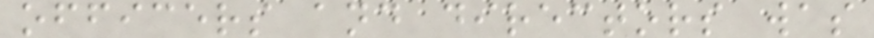officers and directors was
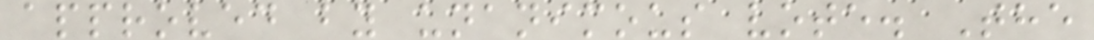approved by unanimous vote. The
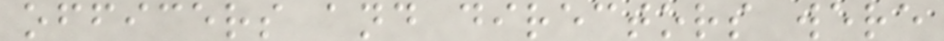officers and directors were
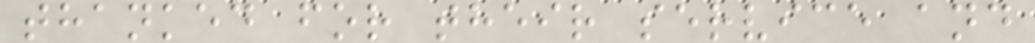thanked for their service and
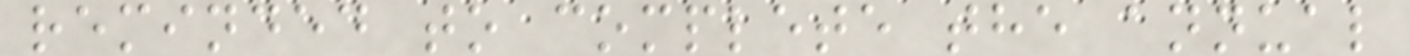reminded to complete the annual
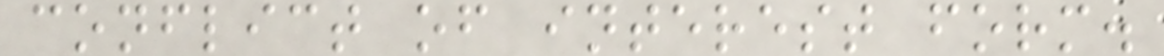conflict of interest form.
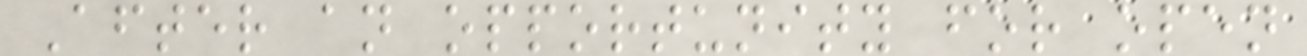After an opportunity for open
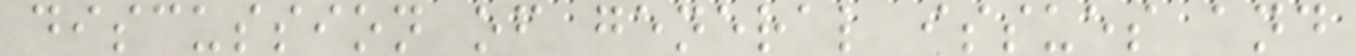discussion of general issues and
